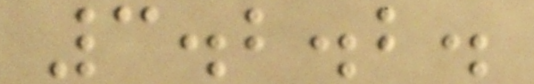3.2.2.
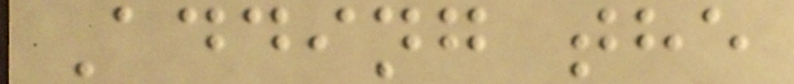Adding the
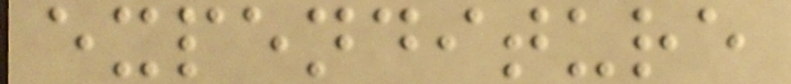expenditure
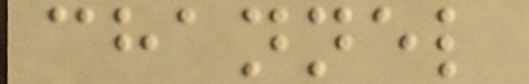channel
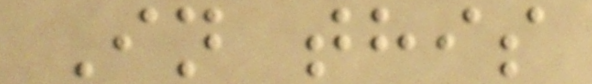In this
